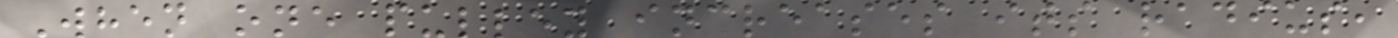When one pulley increases its radius,
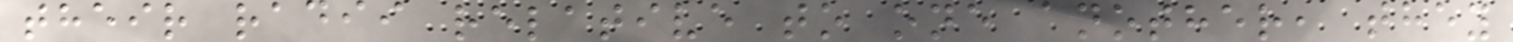their radii relative to one another, they
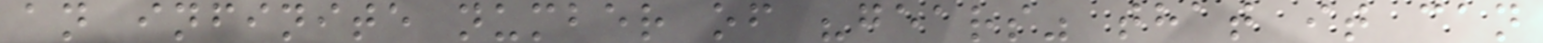an infinite number of "gears" that it can
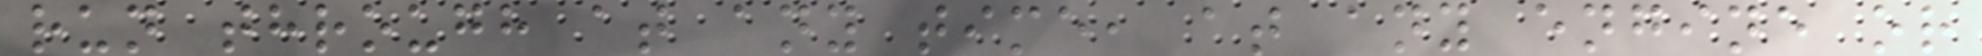run through at any time, at any engine or
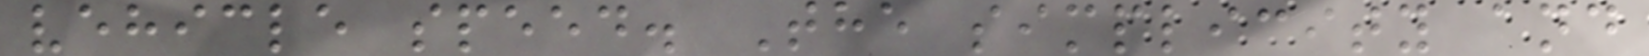vehicle speed. The simplicity and
